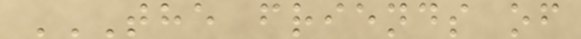THE FRIENDS OF
